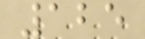125
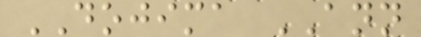DOJIMA ANN
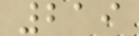219
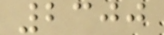2300
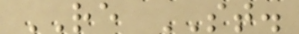RE ST.
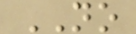NO
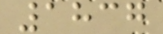1837
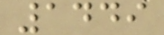1449
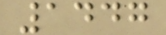1447
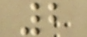2
